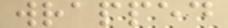wrapped
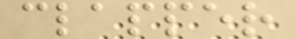clapper
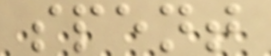spent
